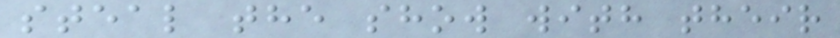steal the show with their
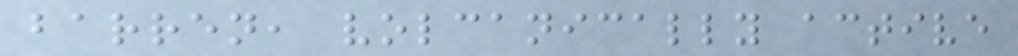barren, volcanically active
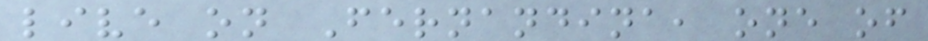live on Fernandina, one of
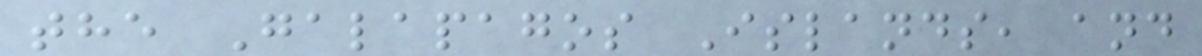the Galapagos Islands, and
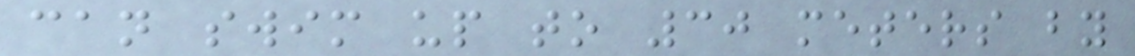can swim up to 30 meters by
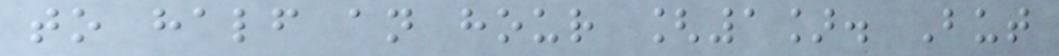to half an hour [1]. But
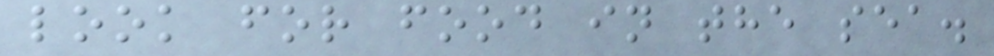look for food in the sea.
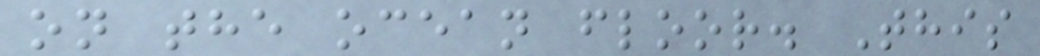on the ocean floor. This
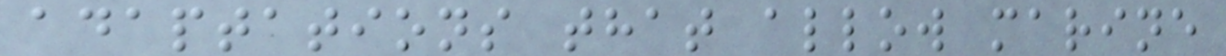adaptations that allow marine
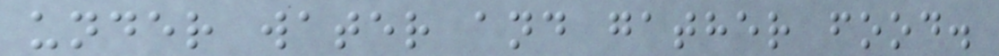under water and gather food.
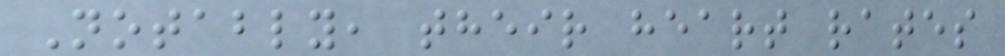Notably, their heart rates
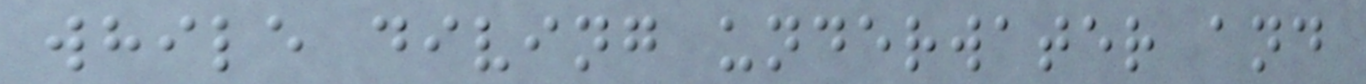while diving underwater and
